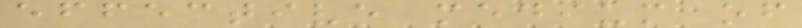effective medium of
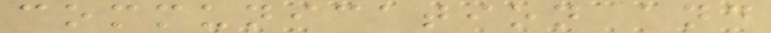communication and
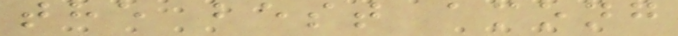the best among
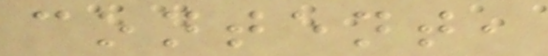content,
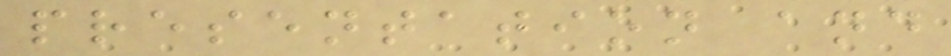presentation and
